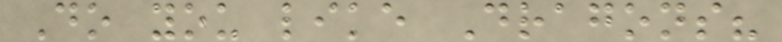Do you like Dragons?
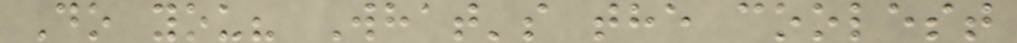Do you? What's the coolest
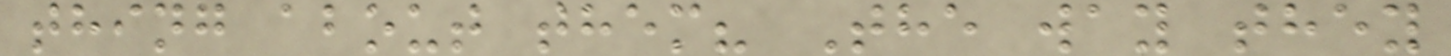thing about them? The way they
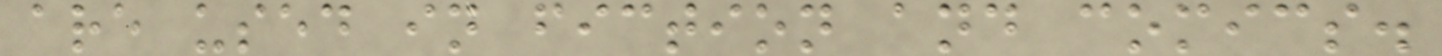are used in fiction and comics.
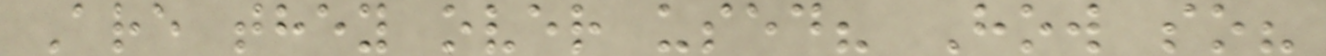Are they over used? How so?
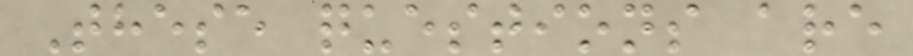These questions are
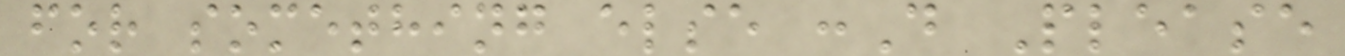for something else :D Please
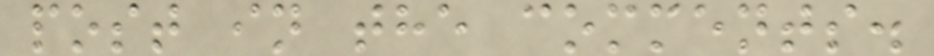post in the comments.
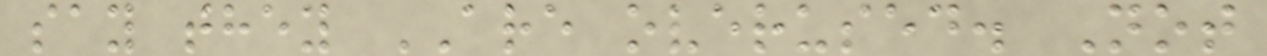say they ARE overused. Not
